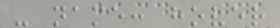- name: hover
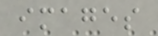images
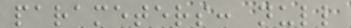parameters: null
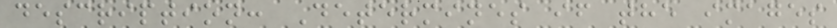description: Determines if the images
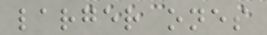larger ones
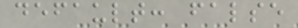default: false
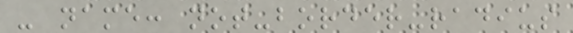- name: not-border-radius
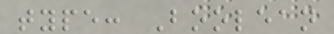type: Boolean
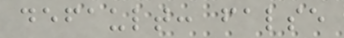default: false
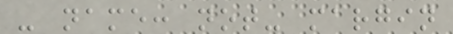- name: not- margin
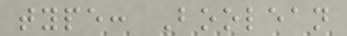type: Boolean
